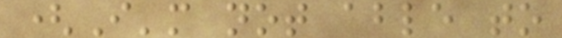(I'm not able to
